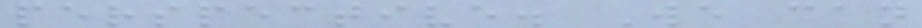perspective. We can
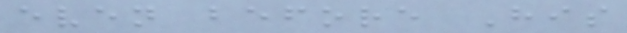even before His
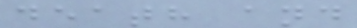death and
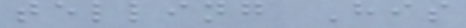telling His
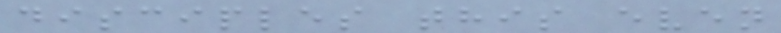disciples this even
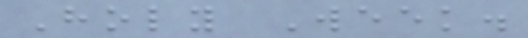Holy Week.
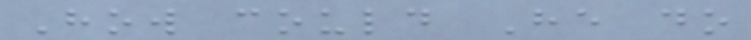How could He do
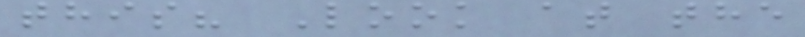this? Look at the
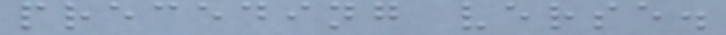preceding verse.
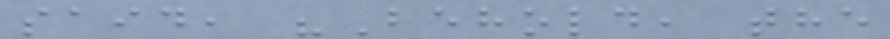said, "Behold, the
